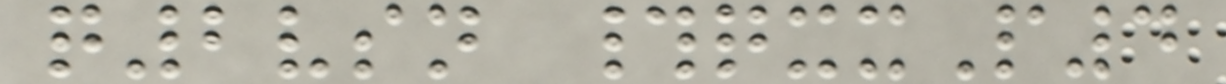q2vsn #qxxP4
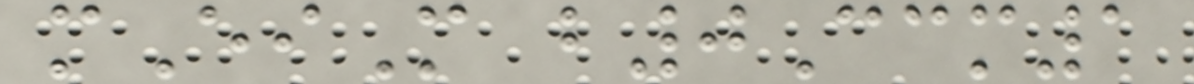mEiM b0Ccm1
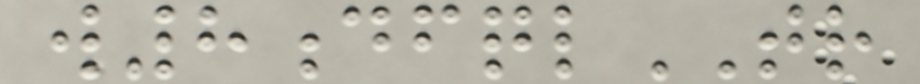w8dfqlTR
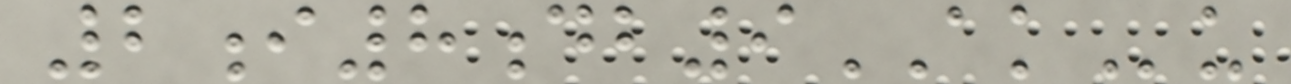2i8db9AKu
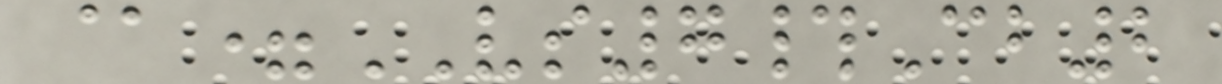@=VS7#Cb2
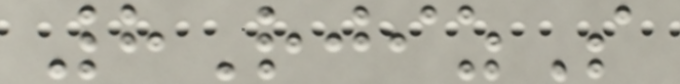8RjizS
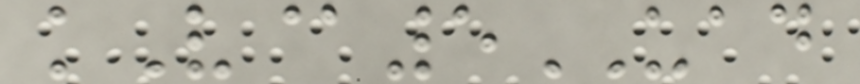kV@5UAD
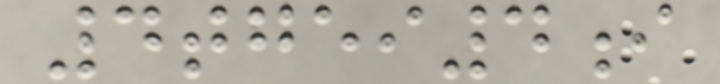4tgei4i
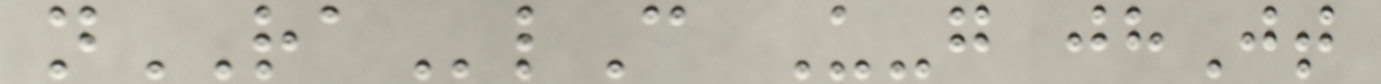nRAlC U-g jhJt
